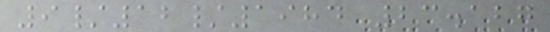9/12/1984 23.127
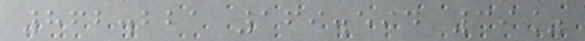862.221 169.594 39%
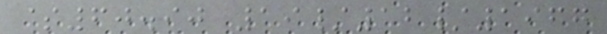$60.90 19/12/1967
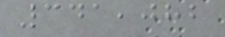341,082
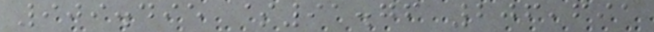909.495 $91.76 206,691
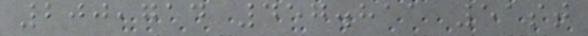200,714 457.811 51st
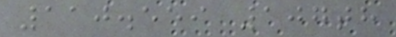110.559 107th
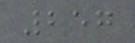257
